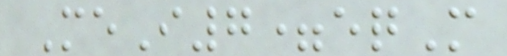MeI7=eqM
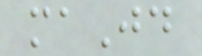maJd
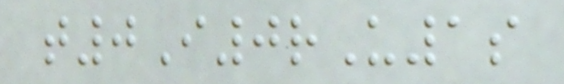t0I0rU1s
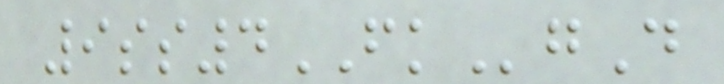9ss4FKgD
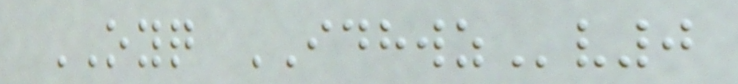OYQ IDHWZv0
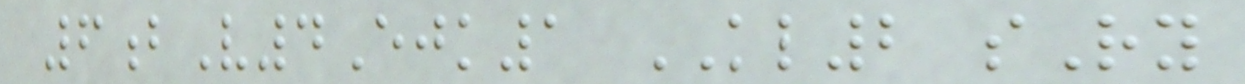6bV4Ejk1 KL2 sRy
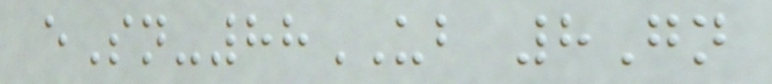eSn-88UB 8Gn
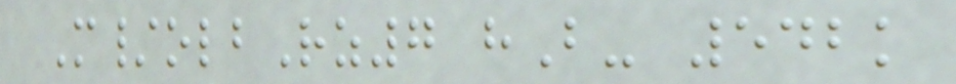M/olbRz7 hB- 542k
